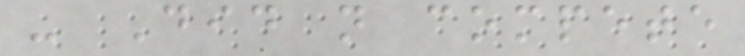- Did not compete
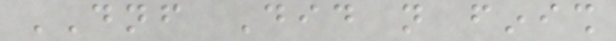DNF Did not finish
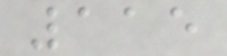115
